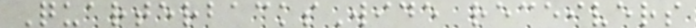QuarterbacksWide receivers
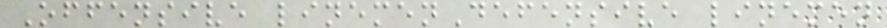Offensive linemenDefensive linemen
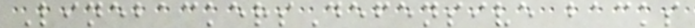LinebackersDefensive backs
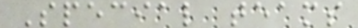Special teams
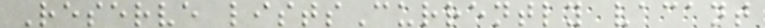Reserve listsCurrently vacant
